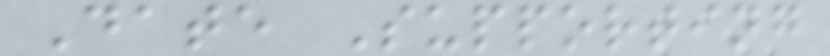Date Supporting
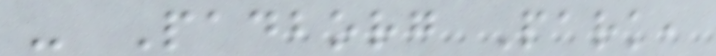- Padborg Park,
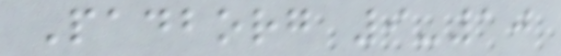Padborg 9-10
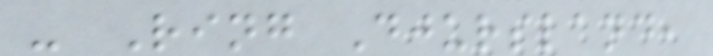- Ring Djursland,
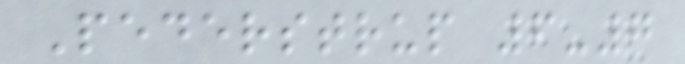Pederstrup 6-7
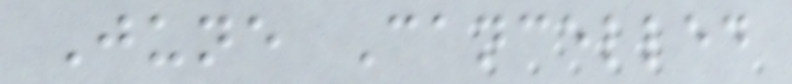June Cancelled
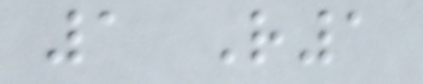1 R1
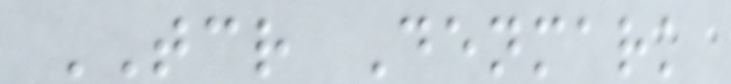TCR Denmark
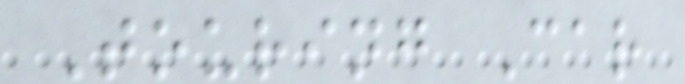Touring Car
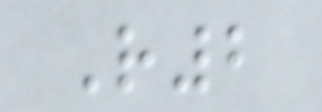R2
